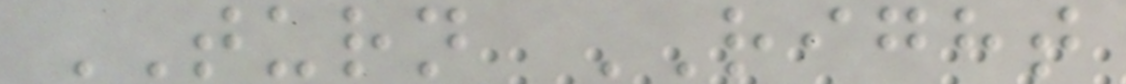TURN RIGHT
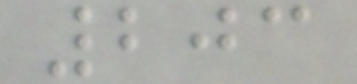203
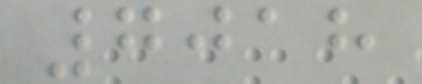7018
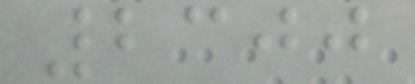2300
